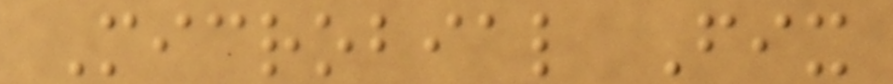Microbial Fix
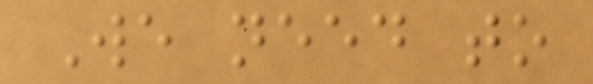We need to
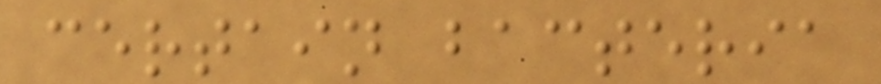certain bacteria
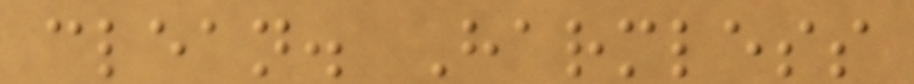clean. Harmless
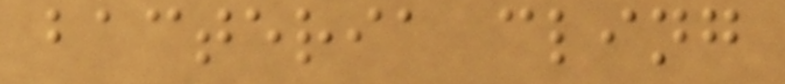bacteria cling
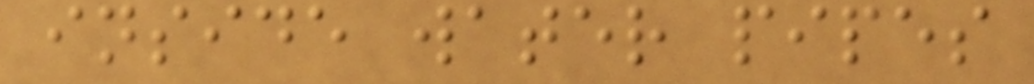inside water pipes
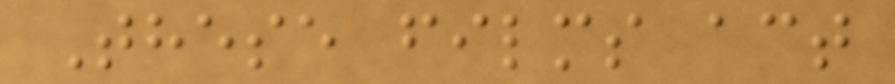These films act
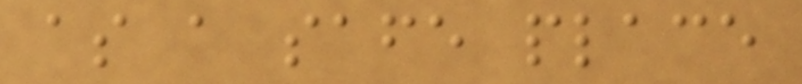as a safe place
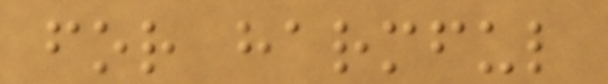for harmful
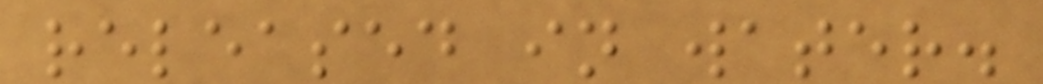released in water.
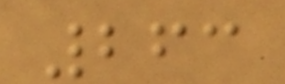263
